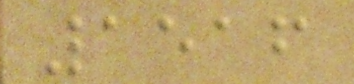1516
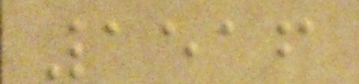1516
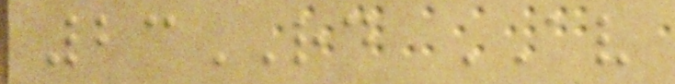23RD AV
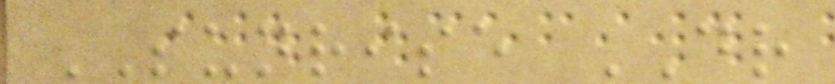SUNRISE DR
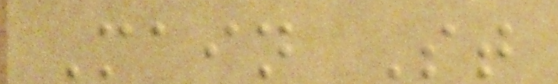Main St
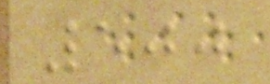500
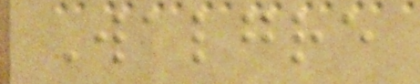Walgre
